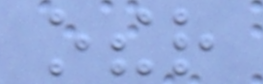other
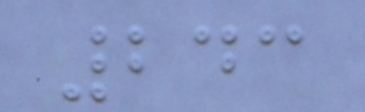243
